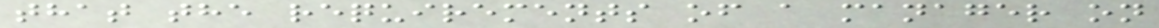that the requirements of a manager on
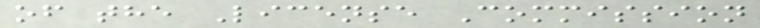of the License Commission
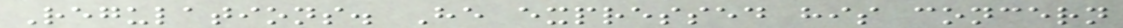Regulations. He expressed his concern
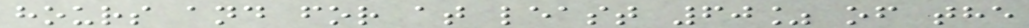hours and for at least 60% of the
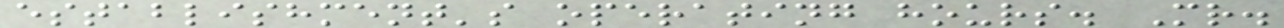establishment's operating hours. Mr.
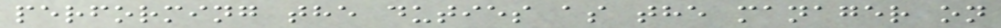performing the duties as the manager on
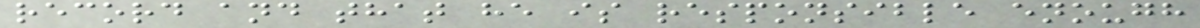record and that he is responsible enough
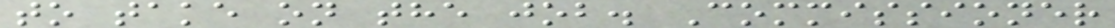to take on the job. Commissioner
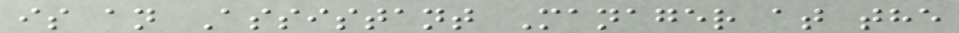is an Assistant Manager at the
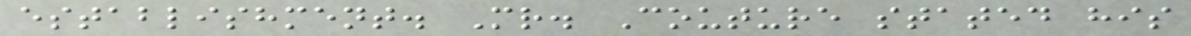establishment. Mr. Couture stated his
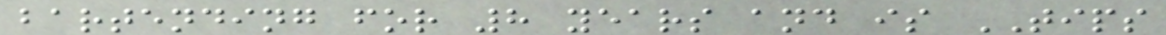bartending for 8 years and is TIPS
